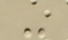-
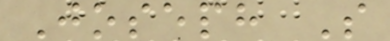Joseph S
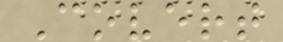Covert
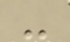-
